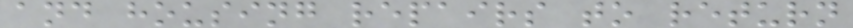and housing repairs to return
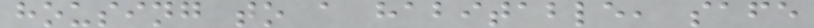housing to a habitable, safe
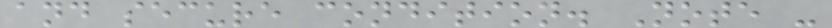and secure condition. Note -
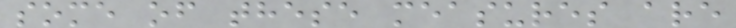some of these measures are
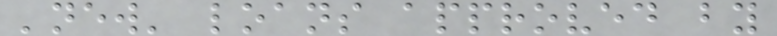'new' loans approved by
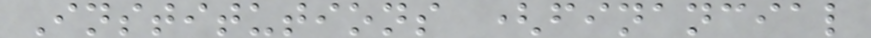Institutions (financial
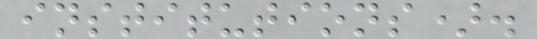institutions).
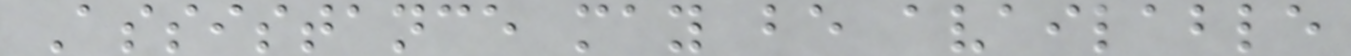Assistance may be available
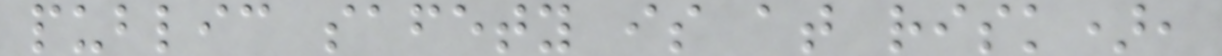public safety is at risk),
